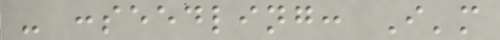- :seedling: I'm
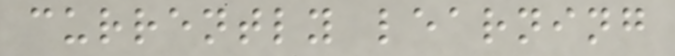currently learning
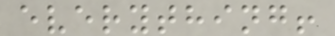everything!
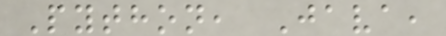Python, Java,
